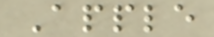Apple
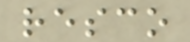resco
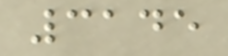3145
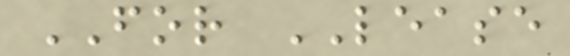FOR LEASE
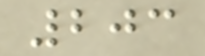203
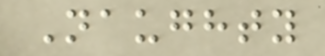Naughty
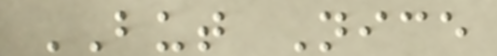BUT Nice
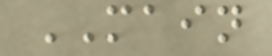MAIN
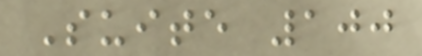Suite 100
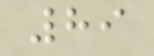89
